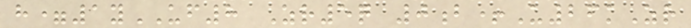h=1yUF8 Zr5q 0b+U26kZr
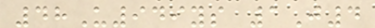48U949ys 1J4
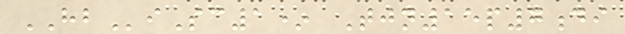HBiSc1* Tjn15p7di
